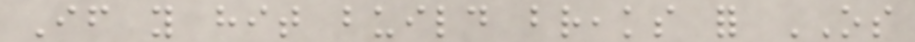If you hit build breaks for OS
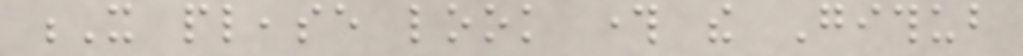X please look through the Github
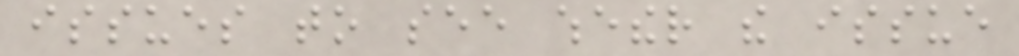issues to see whether the issue
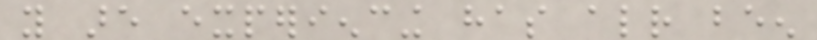you are experiencing has already been
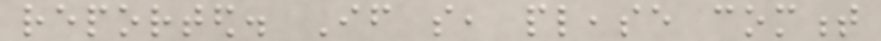reported. If so, please comment
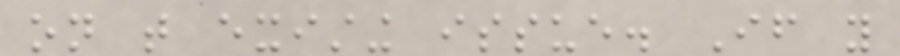on that existing issue. If you
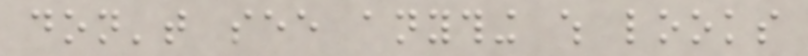don't see anything which looks
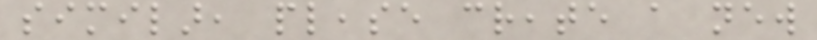similar, please create a new
